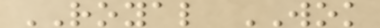ROYAL WOK
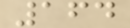164
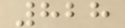828
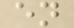en
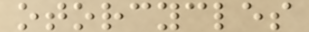otorcycles
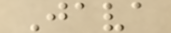Java
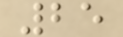25
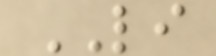LI
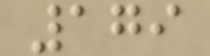179
